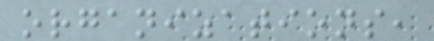organizations,
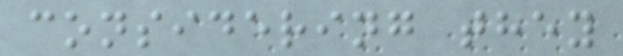considering they
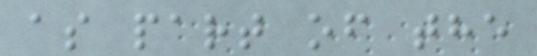as part of the
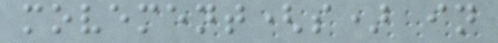movement(s) in
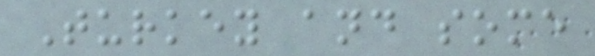Turkey and some
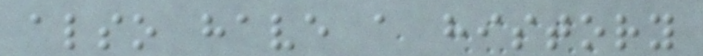also have a history
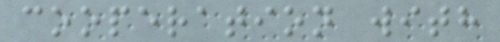cooperation with
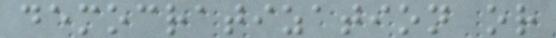democratization or
